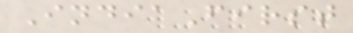IndiaFirst
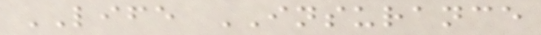LIFE INSURANCE
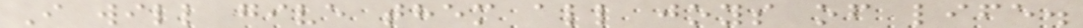I will give them all joys of life.
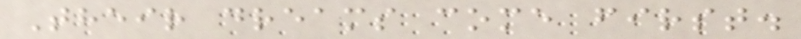Their dreams come first.
